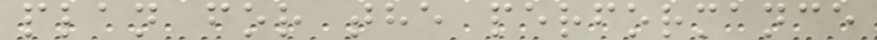plan for the performance
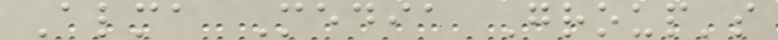Alma Media Group's
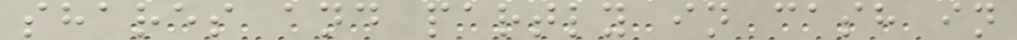shares and partly in cash in
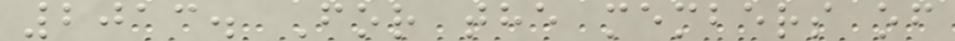2013. For the members of
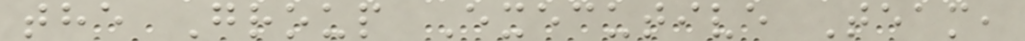the Group Executive Team,
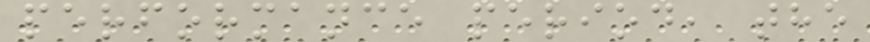performance period, the
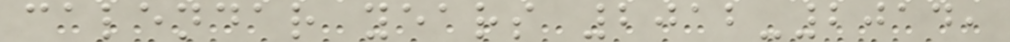calendar years 2012-2014,
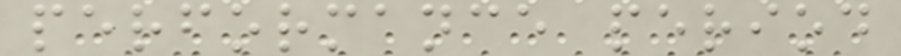performance period
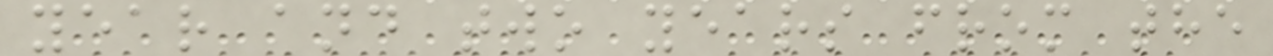year and two years from the
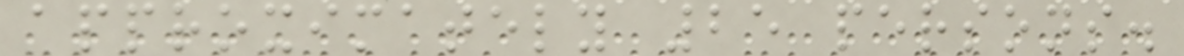approximately 25 persons.
